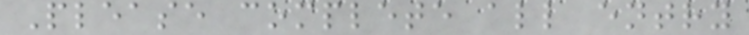Please complete all entry
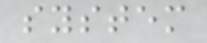system
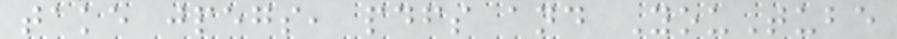take jpegs, pdfs and YouTube
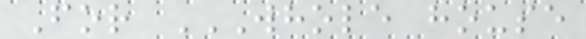For WHOLE HOUSE
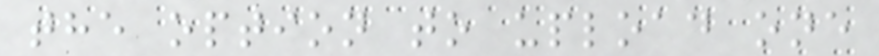the option to upload one
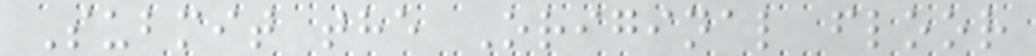Submit the Original floor
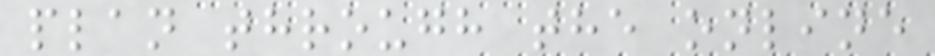plan through the online
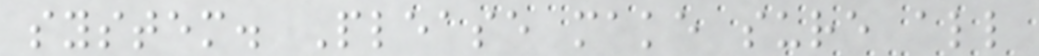system. Please make sure all
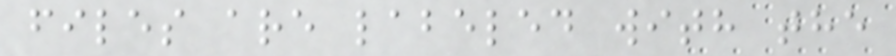files are labeled with the
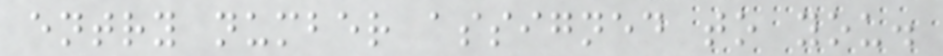entry number assigned to you.
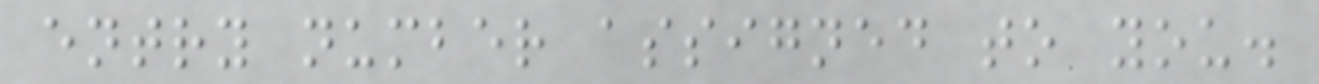entry number assigned to you.
